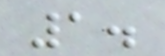1.
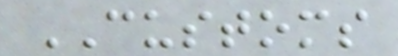CUSTOMS
